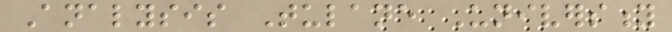Analysis Tulane University
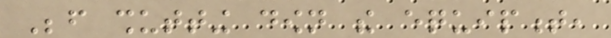Before shutting down the equipment,
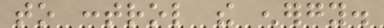to control the energy.
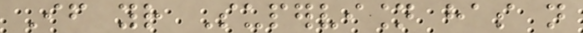If your Supervision has not
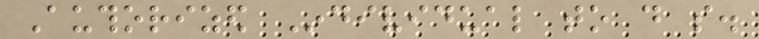Authorized Individual to do so.
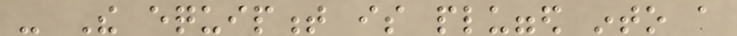- The equipment is plugged into a
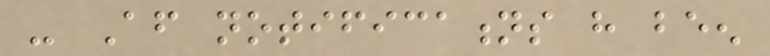- After notifications have been
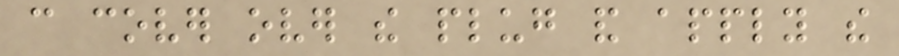can cover over the plug and apply the
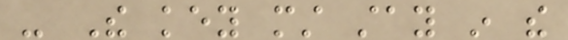- The key must stay in the
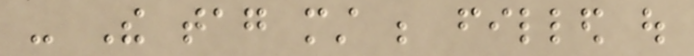- The tag must be filled out
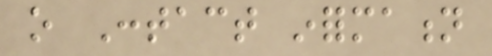o Contact information
